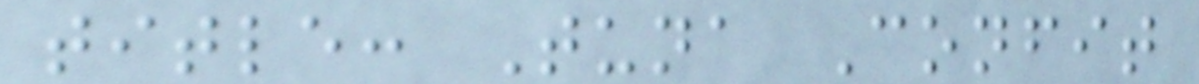title: Tuna Confit
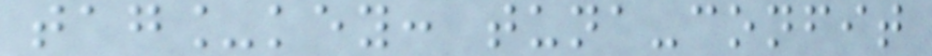tag_key: tuna-confit
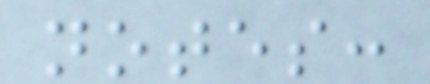notes:
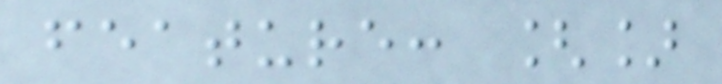feature: []
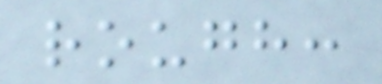rough:
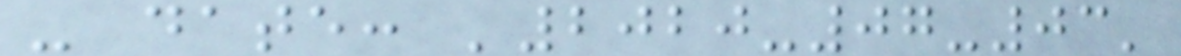- date: '2020-07-03'
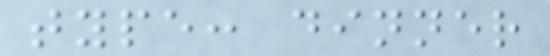type: dinner
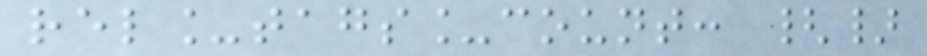rel_tags_count: {}
